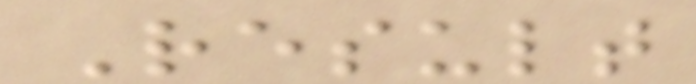Result
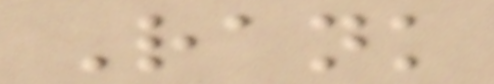Rank
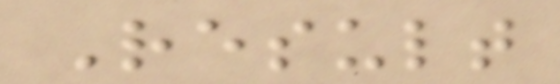Result
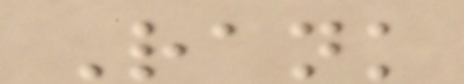Rank
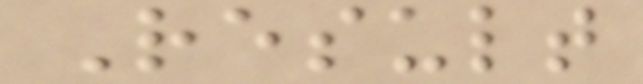Result
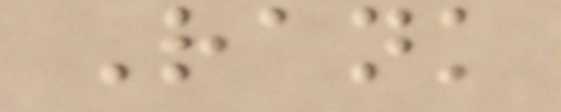Rank
